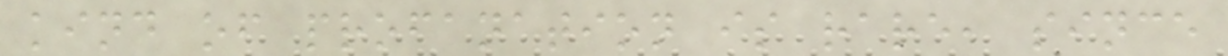kind of profanation is rare, since
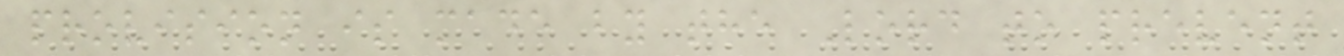provision is made by the Lord to prevent
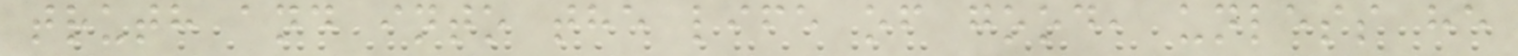truth and into the life of good, unless he
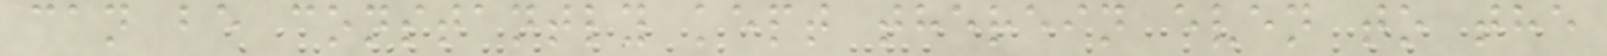can be constantly kept therein even to the
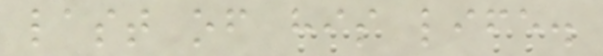last of his life.
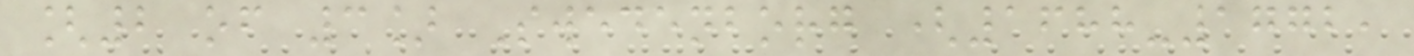[2 of 3] Swedenborg (1688-1772,
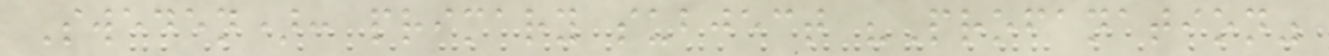Sweden): primary subject "Profanation"
